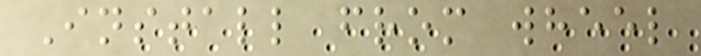Install from wheel
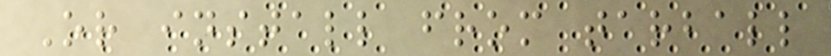Or install from tarball
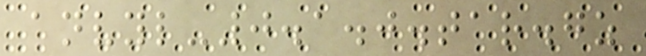anvyl-0.1.0.tar.gz
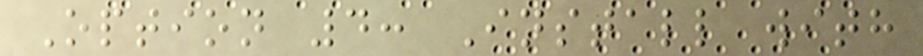Option 4: Install with
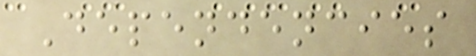Dependencies
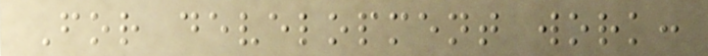For development work:
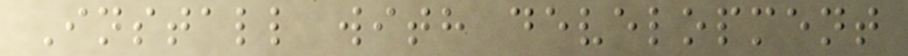Install with development
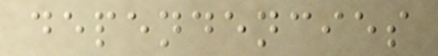dependencies
